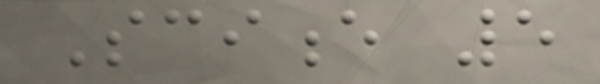Science 5
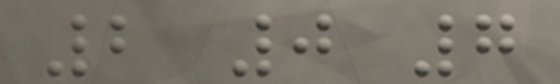2 0 7
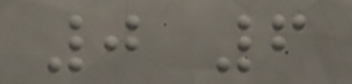0 6
